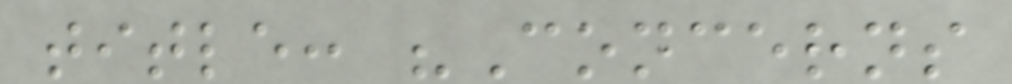title: "Concerns
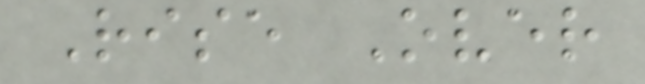Rise Over
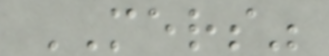MERS"
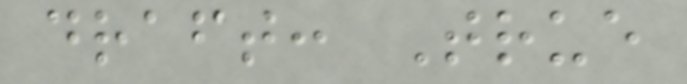draft: True
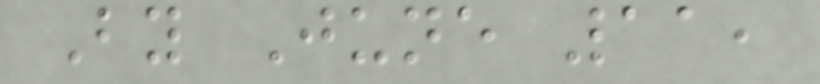By June 11,
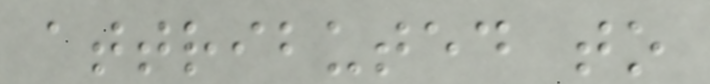attributed to
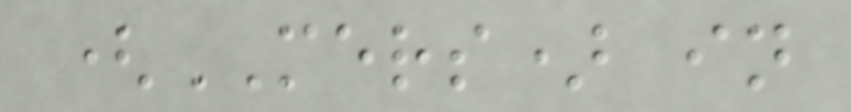(MERS) in
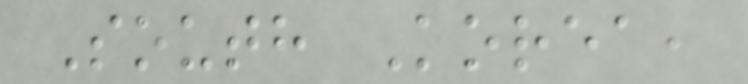South Korea,
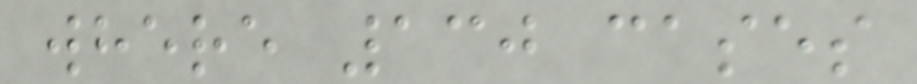where 130 cases
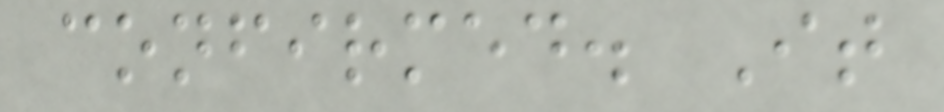confirmed. It
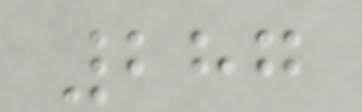287
